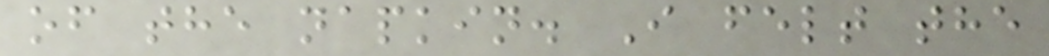of the napkin. I felt the
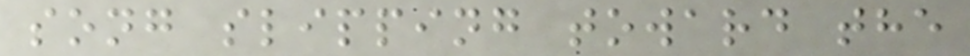song slipping toward the
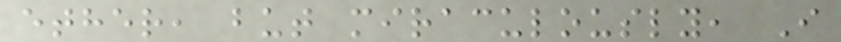ether, but miraculously, I
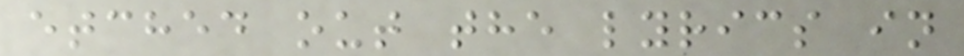etched out the lyrics in
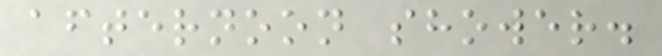afternoon shower.
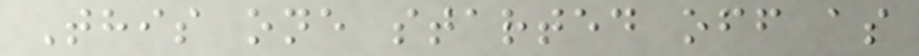This one started off as
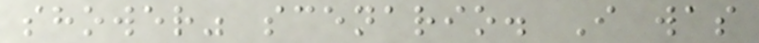shower" scenario. I was
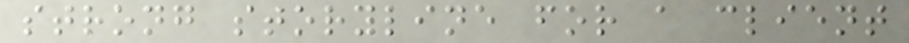strong storyline for a client
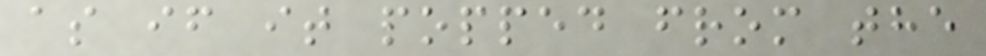as if it popped from the
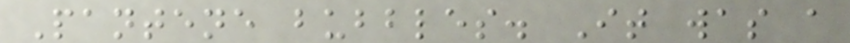Pantene bubbles. It was a
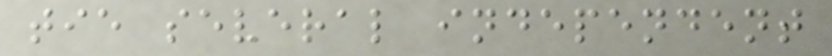tie several independent
